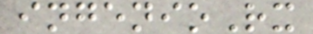ingenioRx
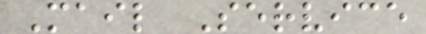Mail Service
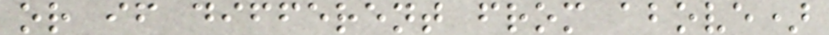or if different from above)
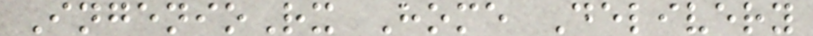IngenioRx Home Delivery
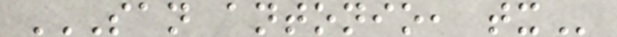SAN ANTONIO, TX
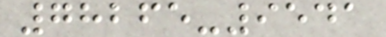78265-9541
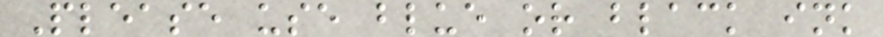Please use blue or black ink
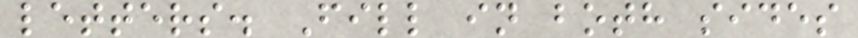letters. Fill in both sides
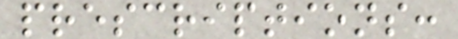prescriptions:
